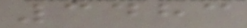3483
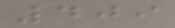409
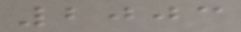2003
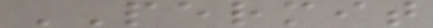PERMIT
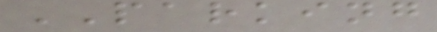PARKING
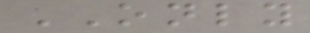ONLY
